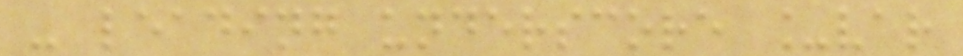- leading underscore _var
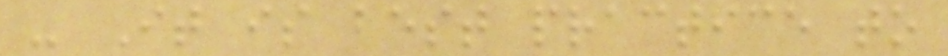- It is best practice to
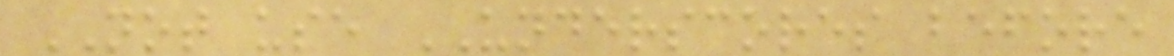NOT use UNDERSCORES before
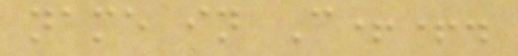name in C++.
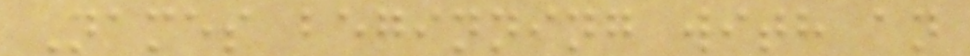Names beginning with an
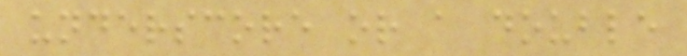underscore or a double
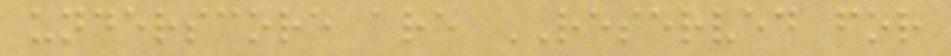underscore are RESERVED for
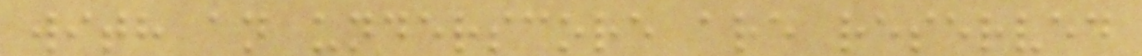with an underscore are reserved
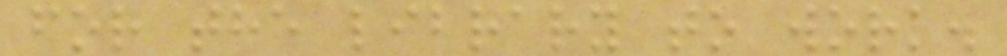for the library to work.
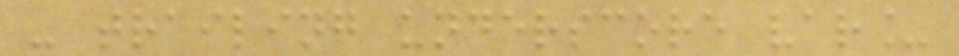- trailing underscore var_
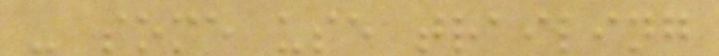- some use trailing
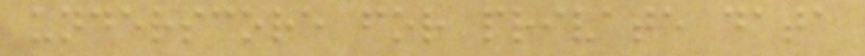underscore for private data
